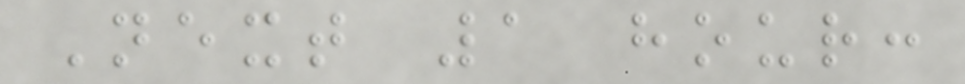Next 1 hour:
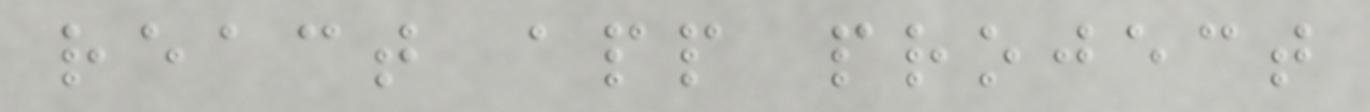react app project
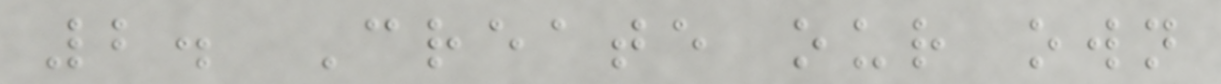2. Create our own
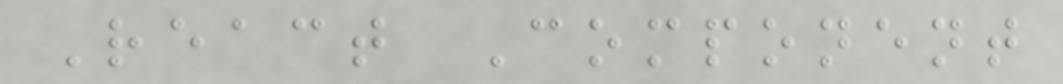React Component
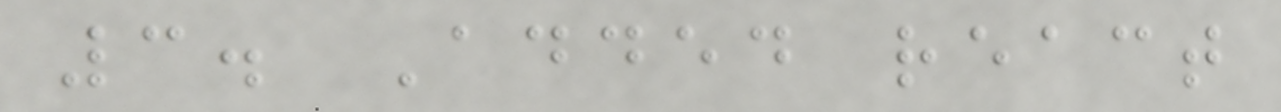3. Added react
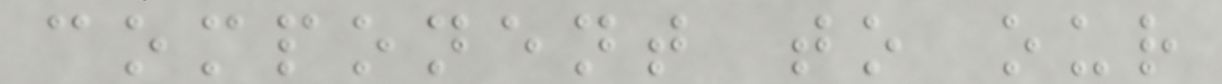component to our
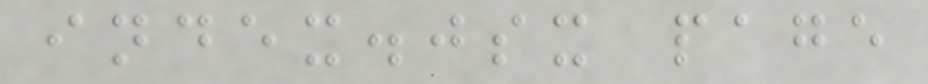index.jsx page
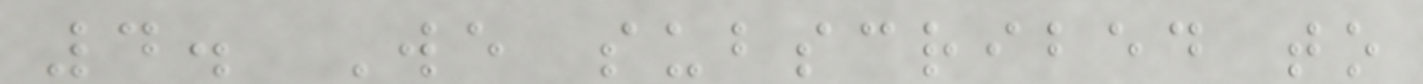4. We subscribed to
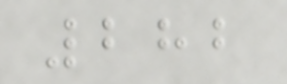282
